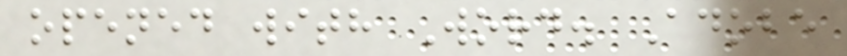opened with Word. Adobe
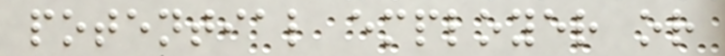potential employer or
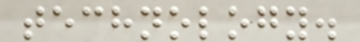technology.
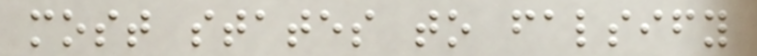most states to falsify
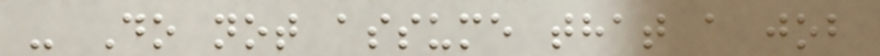- Do not assume that a job
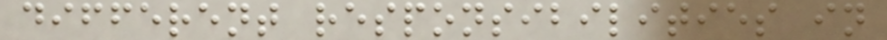different responsibilities in
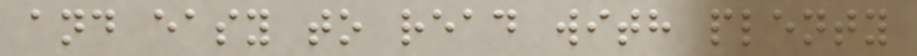and easy to read with plenty
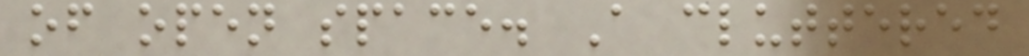of open space. A cluttered
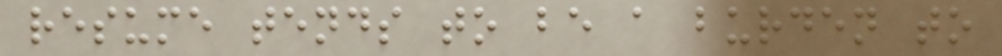resume tends to be a burden to
